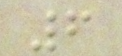6
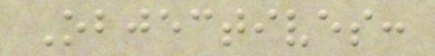Objectives:
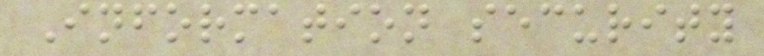Information security
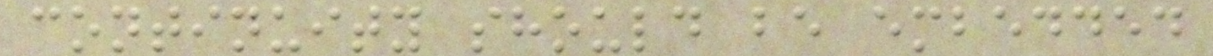continuity should be embedded
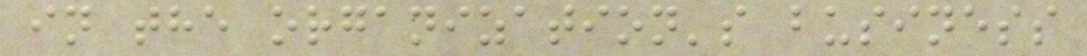in the organization's business
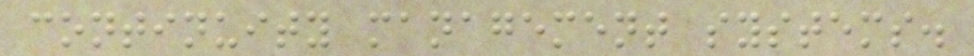continuity management systems.
